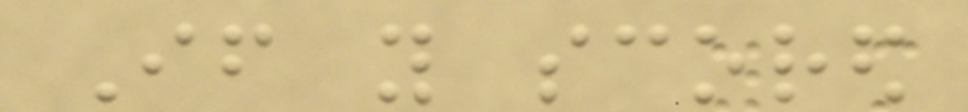If you scored
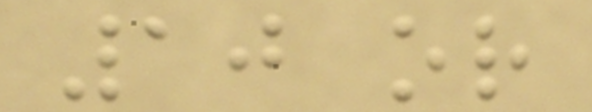10 or
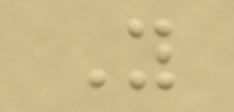You
